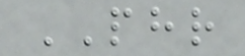PHR
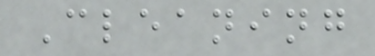Cleaning
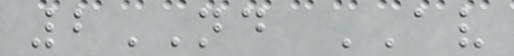2ND AV
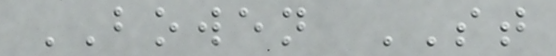BOWEN ST
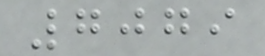7079
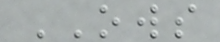OWS
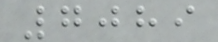7089
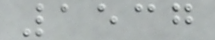1537
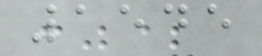1545
